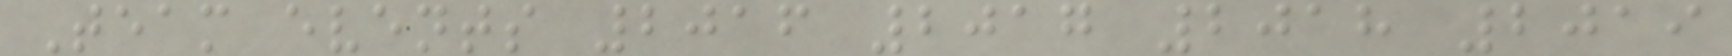Team events 2016 2017 2018 2019
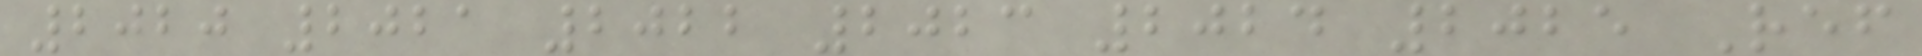2020 2021 2022 2023 2024 2025 Ref
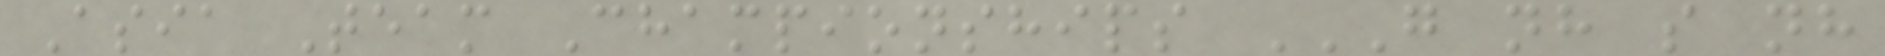Asia Team Championships G NH S NH
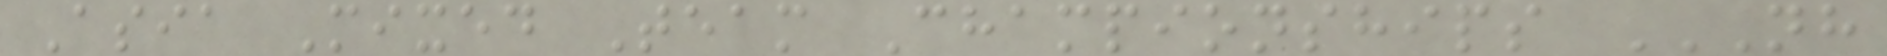Asia Mixed Team Championships NH
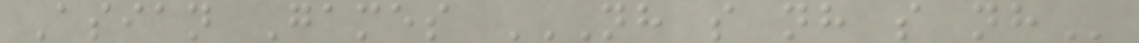Asian Games NH S NH S NH
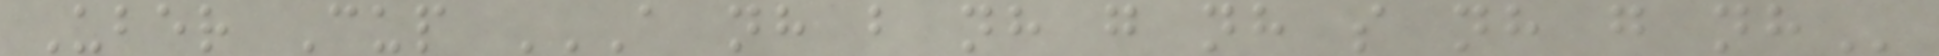Uber Cup A NH B NH G NH S NH G NH
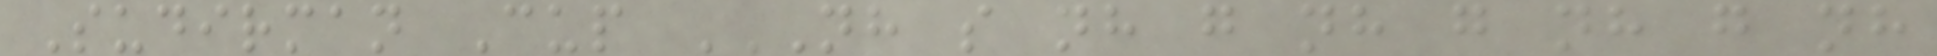Sudirman Cup NH S NH G NH G NH G NH
